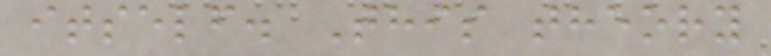itself. This theory
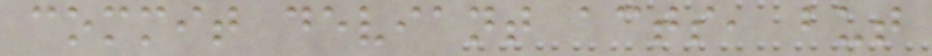commit deviant acts, but
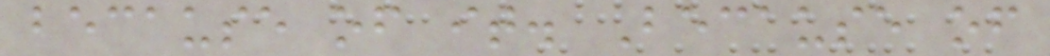because of it. Because of
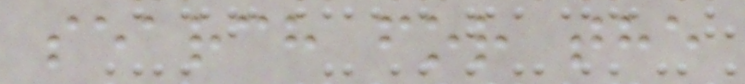search for the
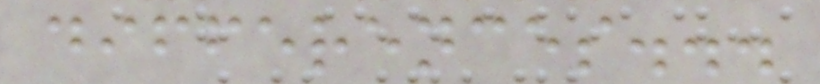differences...
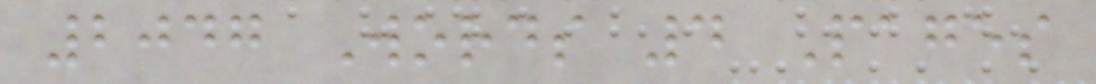2047 Words 4 Pages
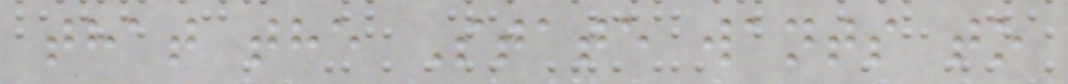that the State wants to
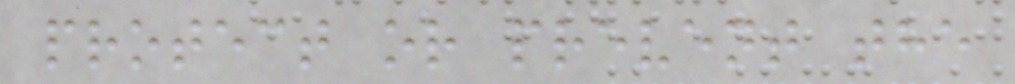protect or prevent the
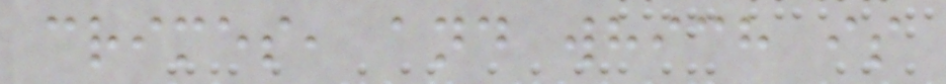crimes, and which is
